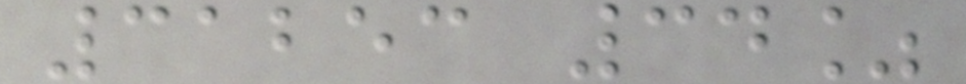31253 34%
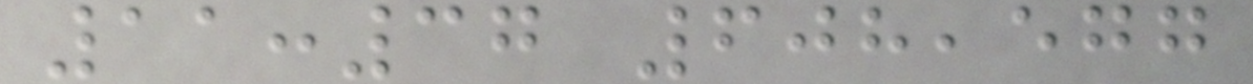11:37 608,577
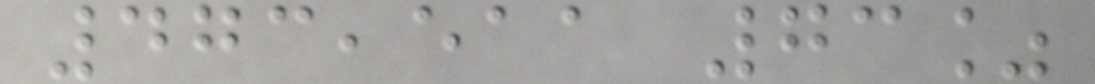473,511 73%
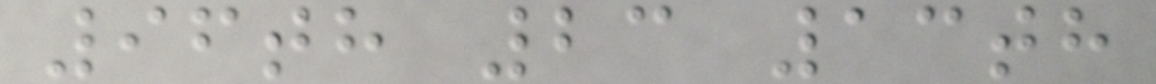96th 23 13th
